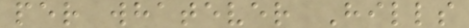per whatever Hills
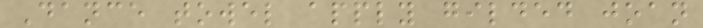Dance towel apply gilded joan
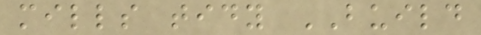mills tidy BUILD
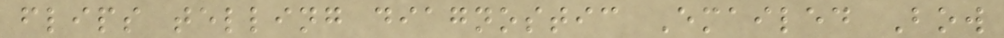flips telling diagnostic Emailed Bow
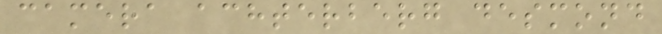camera achterberg desmond
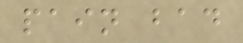pain bad
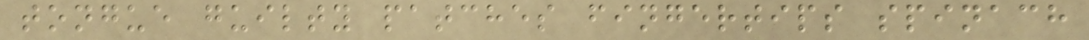tongue guilty patches fingertips spinach
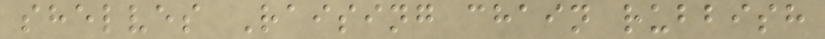shelves Raising chain rubbish
